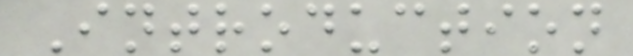Introduction
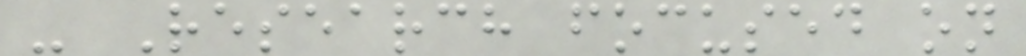- Research focused on
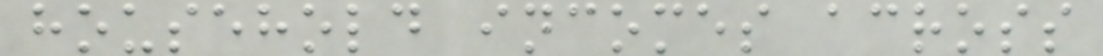household incomes across
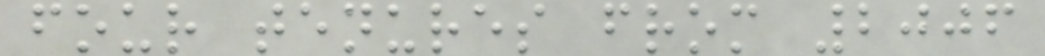four tenures from 2006
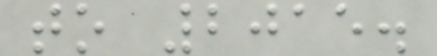to 2015.
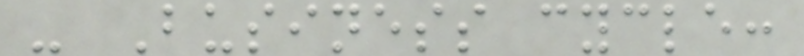- Business cycle:
